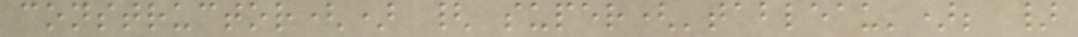constructor() { super('tableau'); }
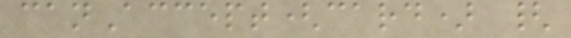canAccept(card) {
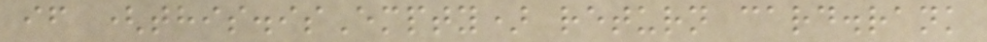if (this.isEmpty) return card.rank
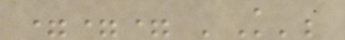=== 'K';
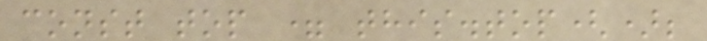const top = this.top();
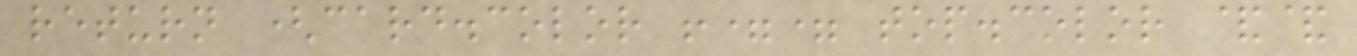return (card.color !== top.color &&
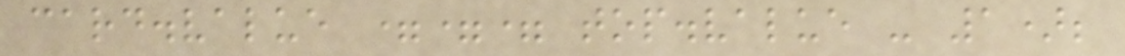card.value === top.value - 1);
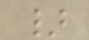}
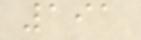191
